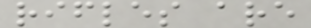rifles are
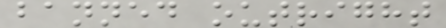banned outright
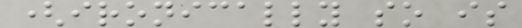(ironically so is
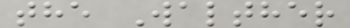the Walther
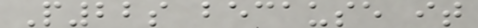P22s because it
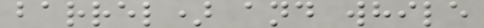barrel) and while
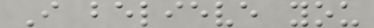I believe you
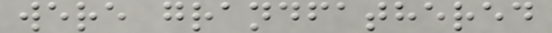were grandfathered
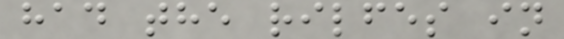had the rilfes in
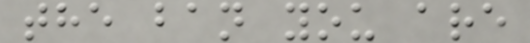the ban you are
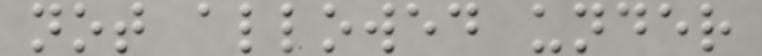not allowed under
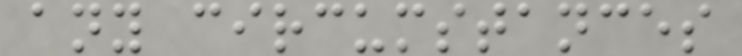any circumstances
